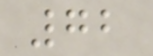72
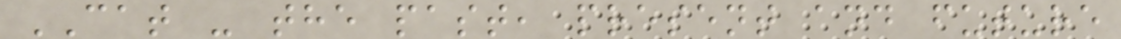CAT - the past, present and future
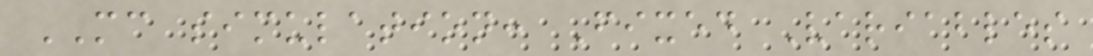MC simulation: Fixed Variables
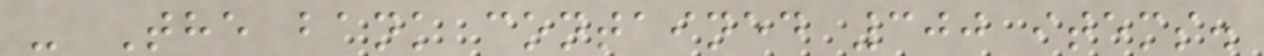- The bank contained 300 items.
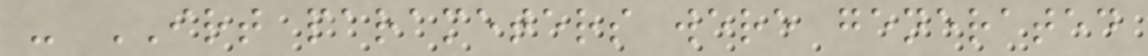- IRT parameters were generated
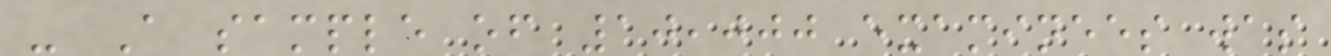- A sample of 10,000 examinees was
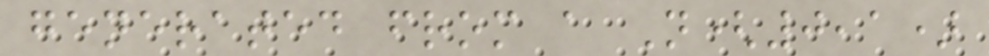generated from a N(0,1)
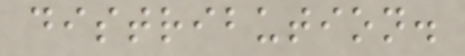distribution.
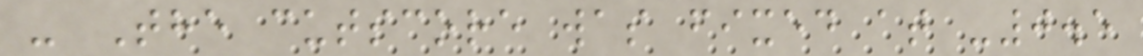- The cutscore was fixed at -0.5
